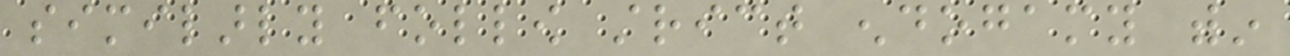similarly follow strict endogamy within
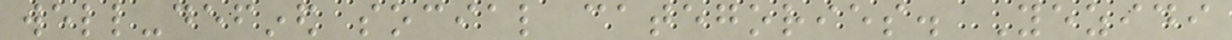well-defined social categories. Yezidi
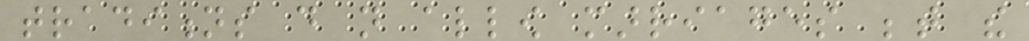traditions do not allow marriages between the
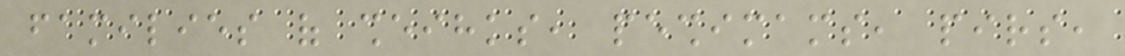families of sheihks, peshimams, pirs,
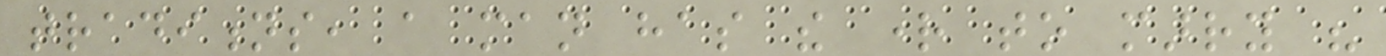traditions, a man has the right to marry his
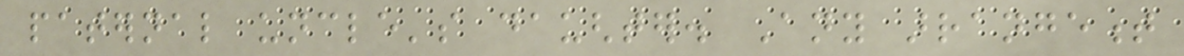paternal uncle's daughter. Any arrangement
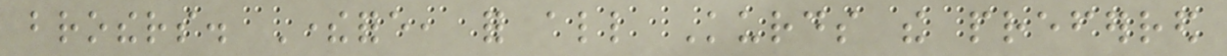brothers. Therefore, for all Kurds the preferred
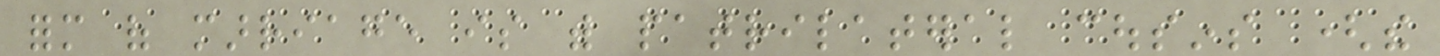form of marriage is with patrilateral cousins (the
